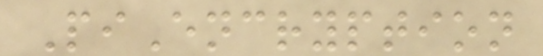PiEncryption
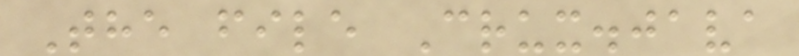The file Crux.java
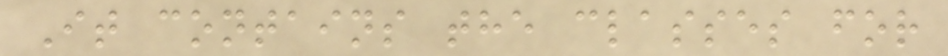It contains the classes for
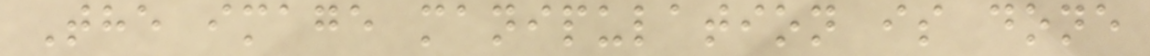The image manipulation is done
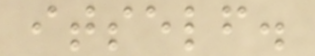itself.
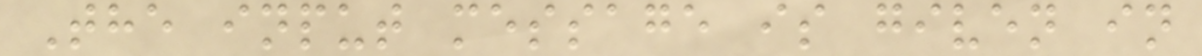The input message is given in
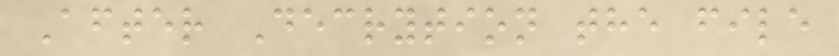After Decrytion the file
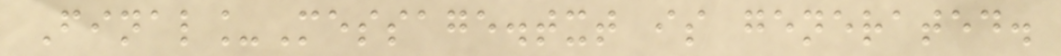Final_Message.txt is generated.
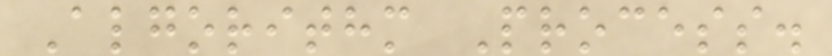Algorithm Process.
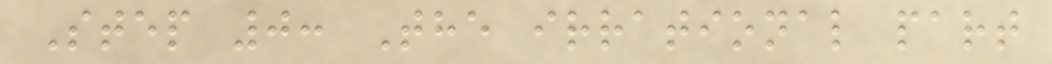Step 0: The irrational part
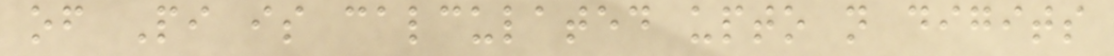of Pi is calculated upto n digits
